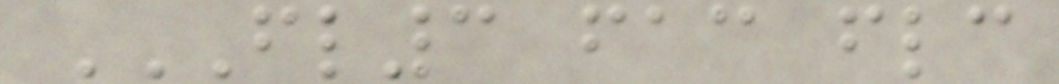FL3 FAC FLC
